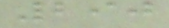290
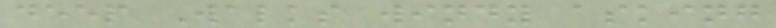deep Walks windy asking
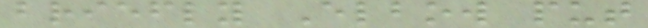briefly Elbow put
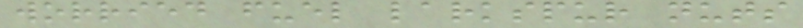worried fuel larkspur nuts
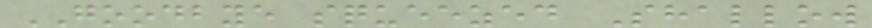GOODBYE squeezed Shallow
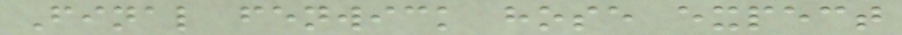Final fenwick hose expect
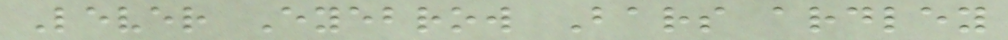Lever Eyebrow Bars ardley
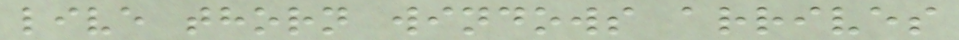live thorn windows arrives
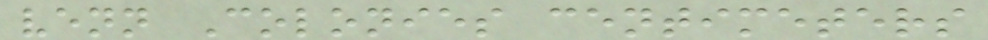venn Colonies centimeters
